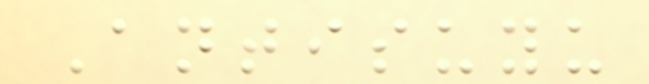Antisuyu
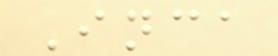Inca
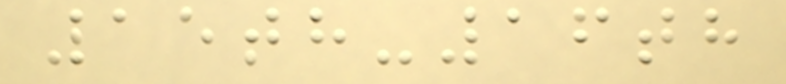15th-16th
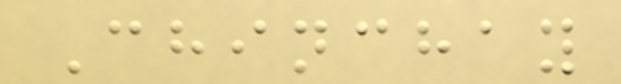Chinchay
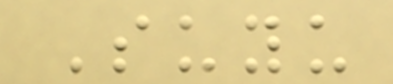Suyu
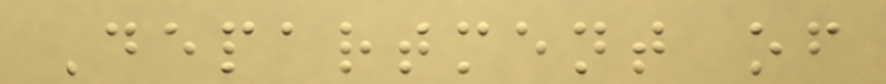Department of
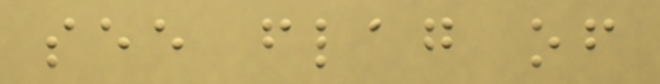see flag of
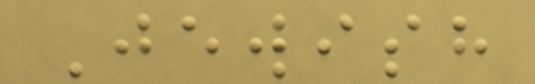Jewish
